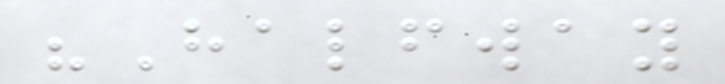"Halfway
